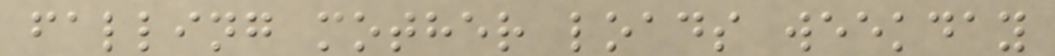falling mother loads weekday
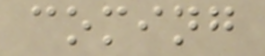coming
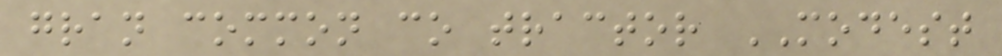gran common co tractor MODEST
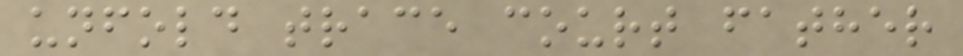unfold trace court father
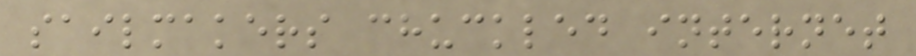sailmakers chuckled internet
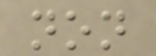non
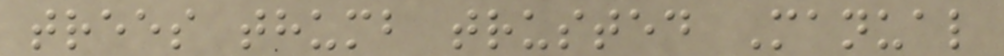trees thumb trusted Manual
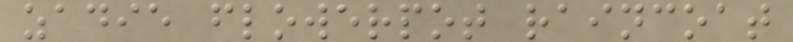zadie flowerpot raincoat
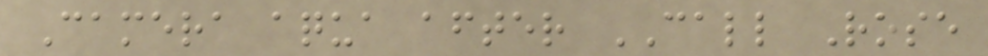Camera aqua after CALL Rose
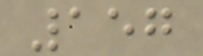157
